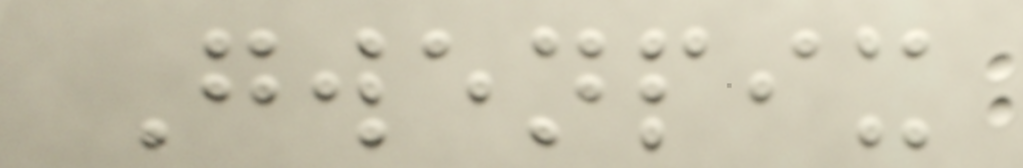Gwenpix
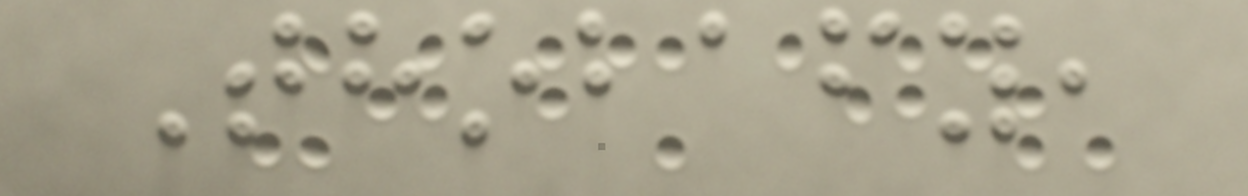Thobafy,
